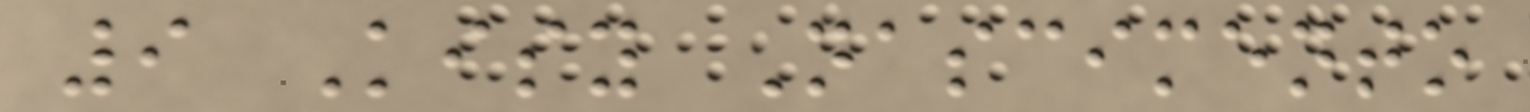9 Kisy Nascimento
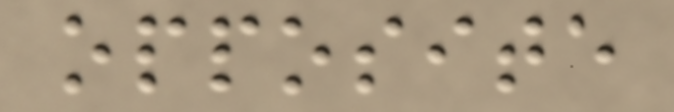opposite
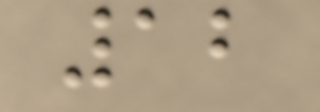12
